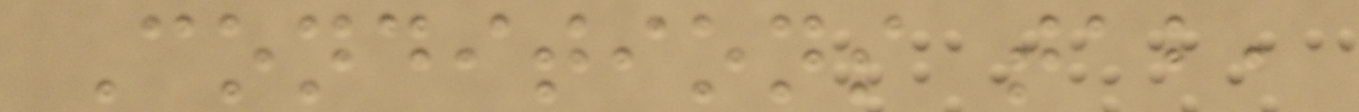Conditions tab,
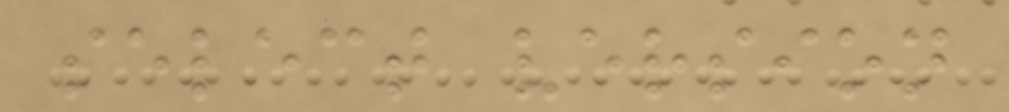select version
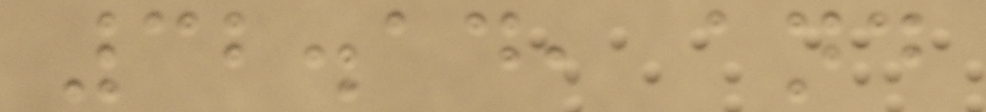32.14, and
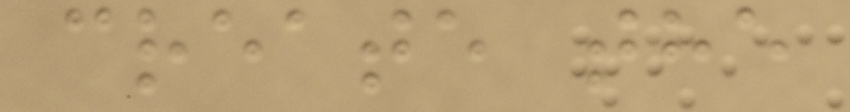create the
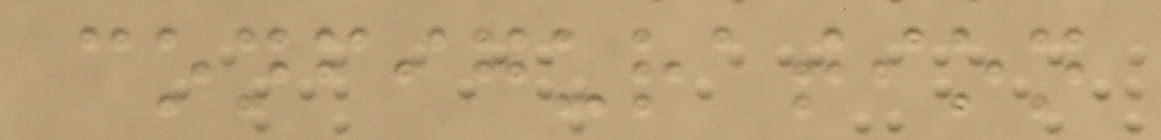configuration
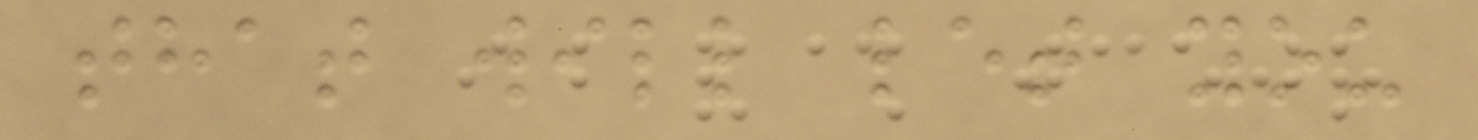that will let you
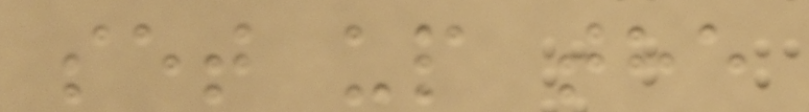set up the
